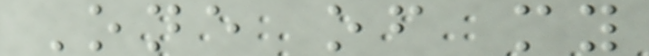One of my
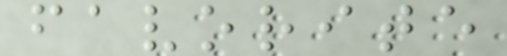favorite
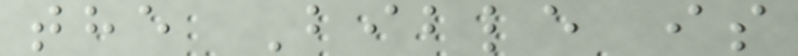the Bible is
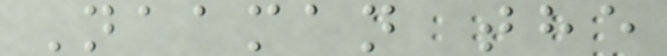Naaman the
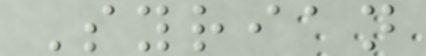Syrian
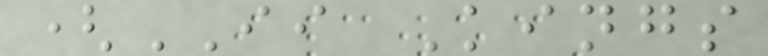(II Kings
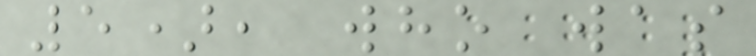5), who was
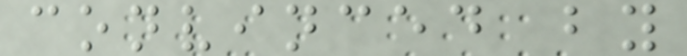convinced by
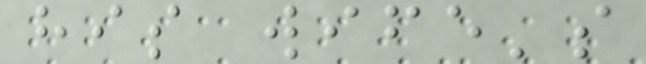his wife's
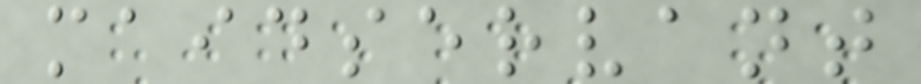maidservant
